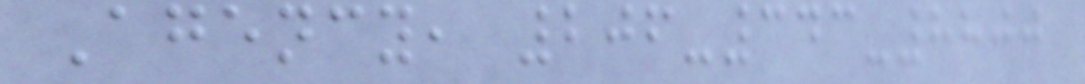Agency, 206-343-8800
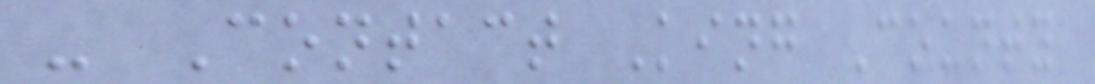- Contact King County
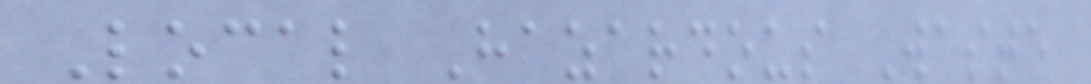Local Hazardous Waste
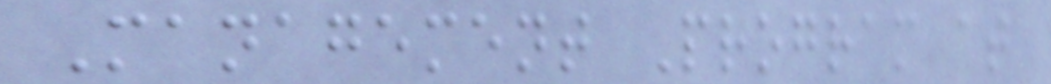Management Program at
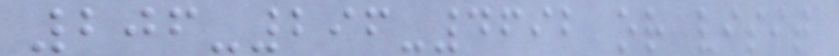206-296-4692 or visit
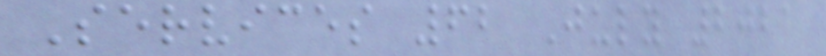Services 62 July 2021
